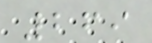269
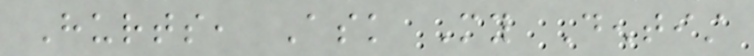Hurts, Ask My Dentist
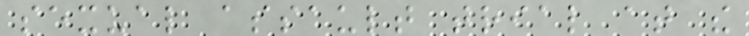sexual assault trial at the
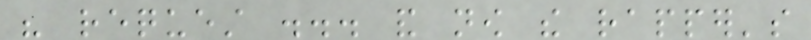his request ... and now the rapper's
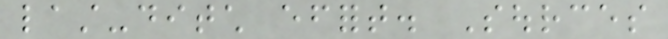last-ditch effort. Sources
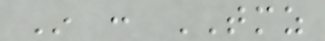In : TMZ
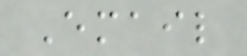Email
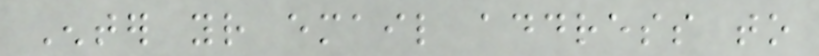Enter your email address to
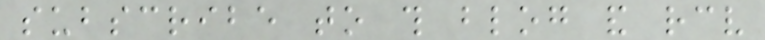subscribe to this blog and receive
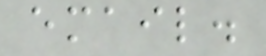email.
